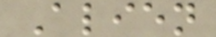Alien
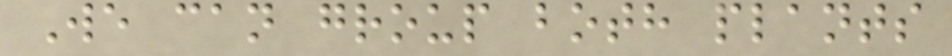We can group both plants
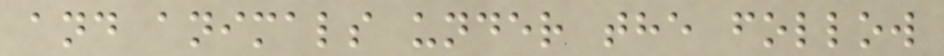and animals under the follow
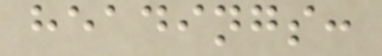headings:
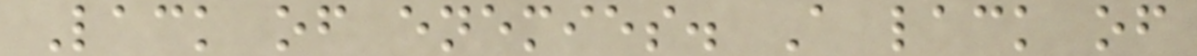Lack of enemies. A lack of
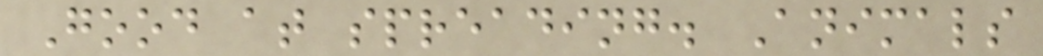Good at spreading. Animals
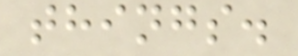things.
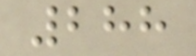288
